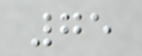75
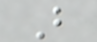B
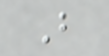B
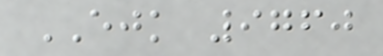EJK 9760
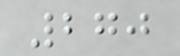270
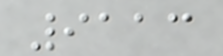9113
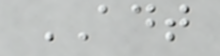ADT
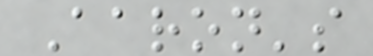Aaron's
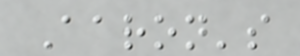Aaron's
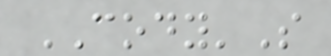CODY'S
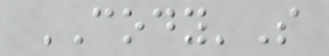CODY'S
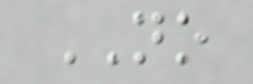NO
